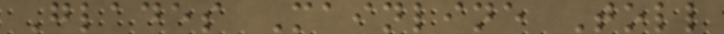Glades Mainline Toll
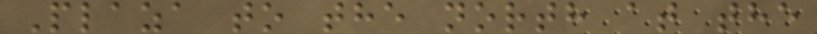Plaza to the north at the
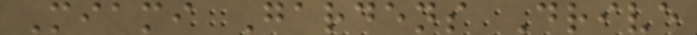Miami Gardens Drive
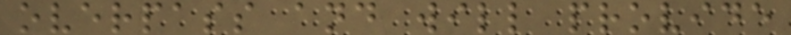overpass and will provide
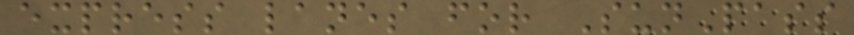express lanes for SunPass
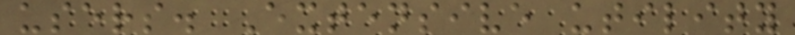users. Extensive utility
